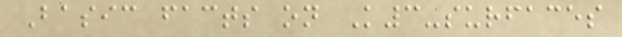Basic facts on K3-surfaces
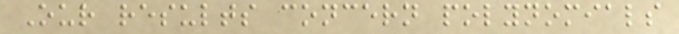Our results concern polynomials
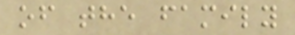of the family
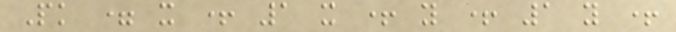Pk = x + 1 x + y + 1 y +
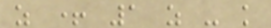z + 1 z - k
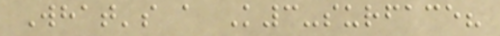What's a K3-surface?
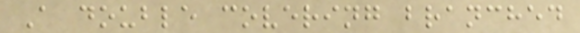A double covering branched
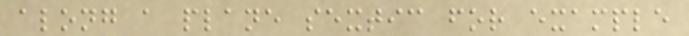along a plane sextic for example
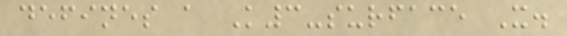defines a K3-surface X.
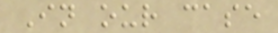In our case
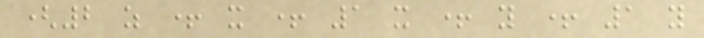(2 z + x + 1 x + y + 1 y
